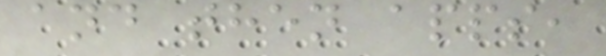and then apps,
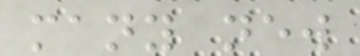many new
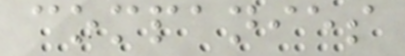companies
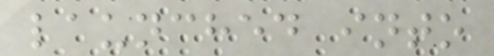launched into
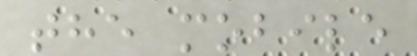the mobile
